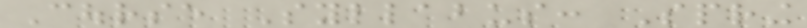Course Syllabus: Spring
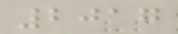2017
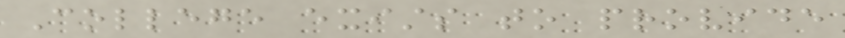College exists to provide
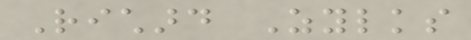Richard Zylks
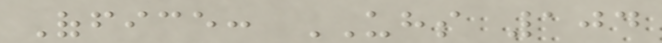Office: UHS 104
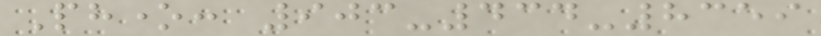Phone: 903-434-8359
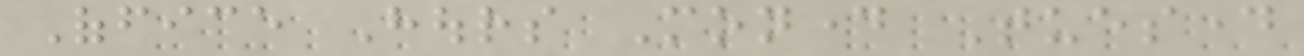Office Hours Monday Tuesday
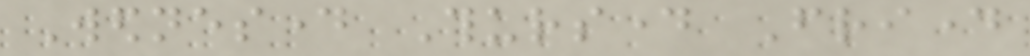Wednesday Thursday Friday
